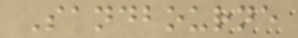Sandbourne
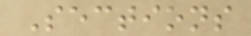Sections
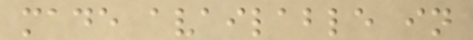made available in
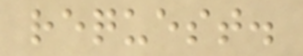request.
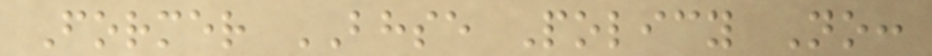Former BHSE Policy No:
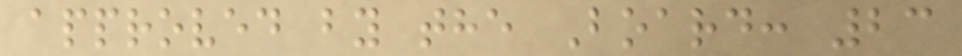approved by the Board: 23
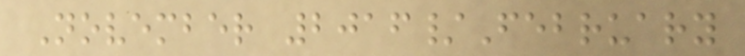November 2016/February
